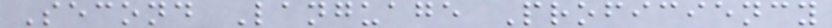Second Language Proficiency
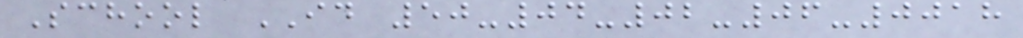School ID 50-04-02-06-0018
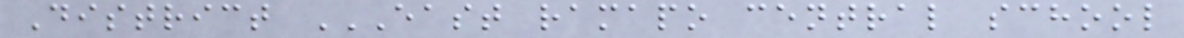District EAST RAMAPO CENTRAL SCHOOL
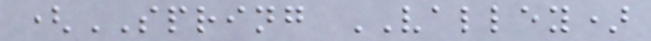(SPRING VALLEY)
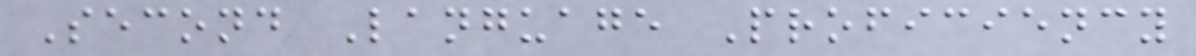Second Language Proficiency
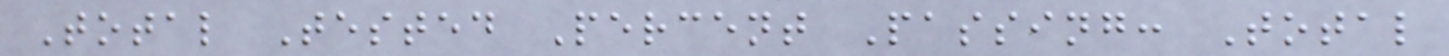Total Tested Percent Passing: Total
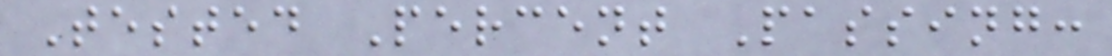Tested Percent Passing:
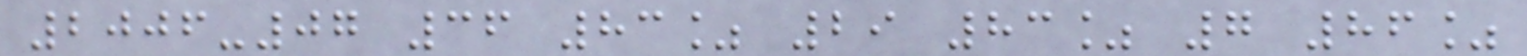2006-07 36 83% 29 83% 7 86%
